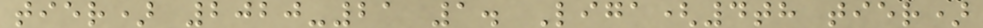tier) 2020-21 1. Liga(4th tier)
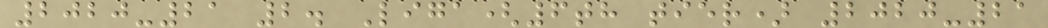2020-21 2. Liga(6th tier) 2020-21
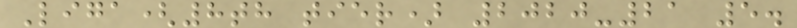Liga(8th tier) 2020-21 5.
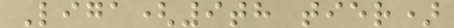Liga(9th tier)
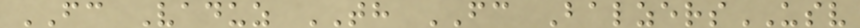FC Vaduz TH FC BalzersUSV
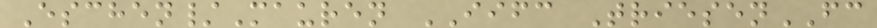Eschen/Mauren IIFC TriesenFC
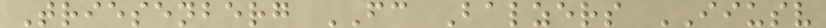Triesenberg FC Balzers IIUSV
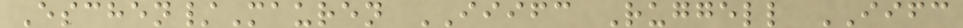Eschen/Mauren IIIFC Ruggell IIFC
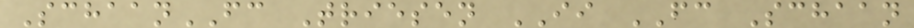SchaanFC Triesen II FC Schaan
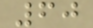60
